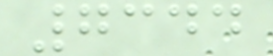7344
